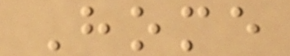Home
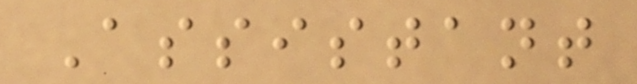Assistant
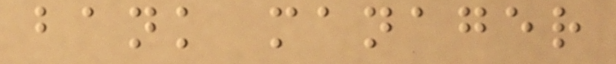bank manager
